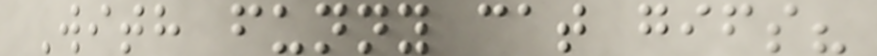With funny cat gifs?
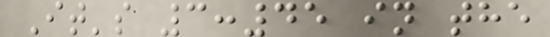It's 3:45 in the
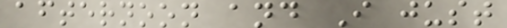afternoon and I just
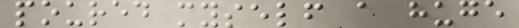poured myself a huge
